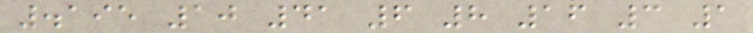.195 10 41 6 8 16 3 1
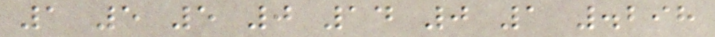1 5 5 0 14 0 1 .298
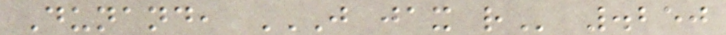Dunand, J JAX R .250
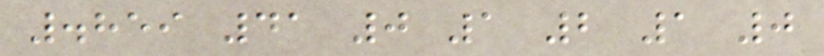.859 41 0 1 2 1 0
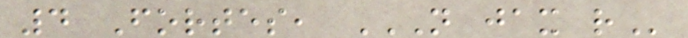4 Fortes, N JAX R
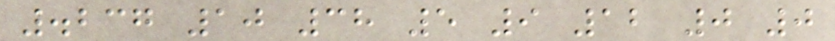.237 10 38 5 9 12 0 0
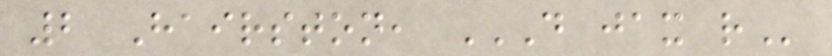2 Hairston, D JAX R
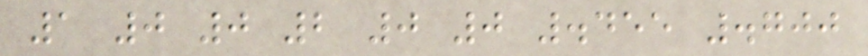1 0 0 2 0 0 .455 .700
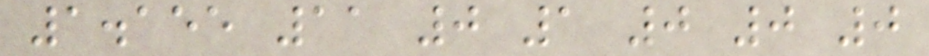1.155 11 0 1 0 0 0
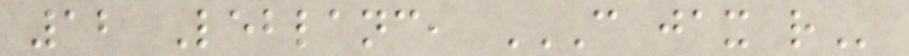12 Leblanc, C JAX R
